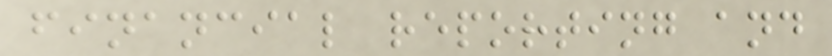financial reporting and
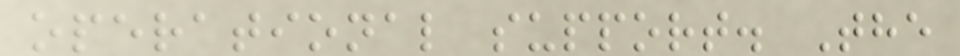operational support. The
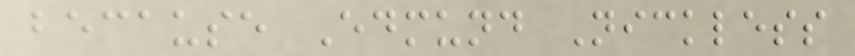because Edmund Nickless
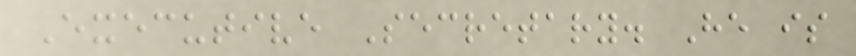Executive Secretary. He is
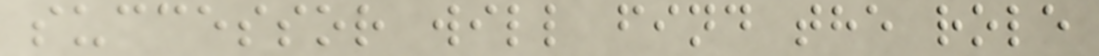successor will find the role
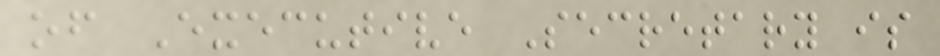of Executive Secretary is
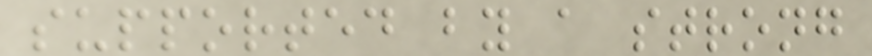supported by a strong
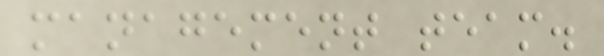management team.
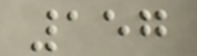157
